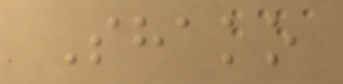Shako
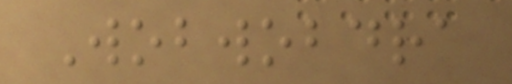Wobwobdra
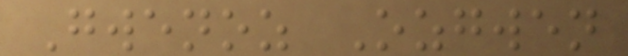Gwenoz Ozgwen
